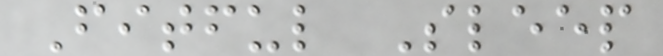Fitful Sleep
